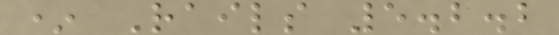* Rails 5.2.2
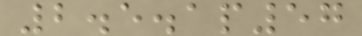2.5.1p57
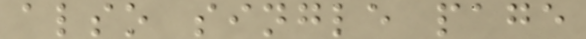also single page
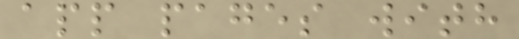app pages with
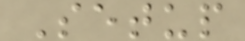Setup
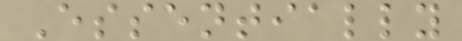Essentially
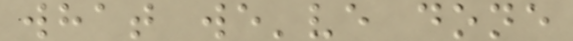what we've done
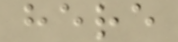here
